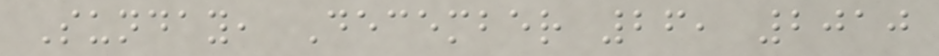Sunday, December 26, 2010
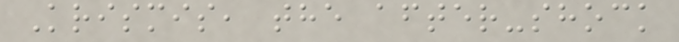Krismis, the after-shock
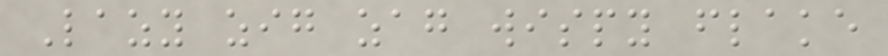Lazy zig zag wispy flake
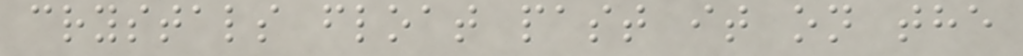crystals float past it on the
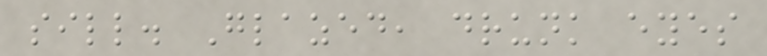sill. Glazed, drunk eyes
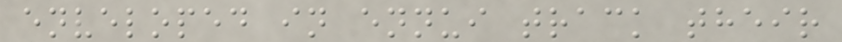enveloped in ennui track their
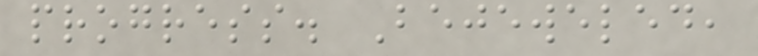progress. Bejeweled,
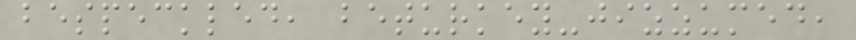bespeckled, beturkey-jizzumed,
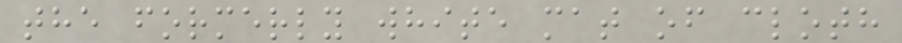the formerly white mat of cloth
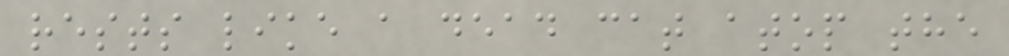rests like a dead cat atop the
